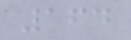164
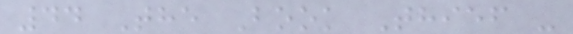44 The Book Thief -
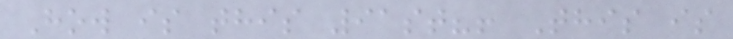How is this 91st?! This is
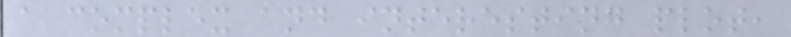a complex and interesting plot,
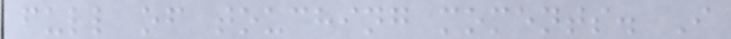full of touching moments. I
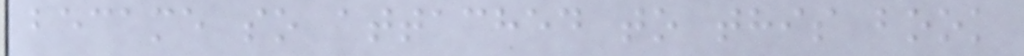became so attached to this book
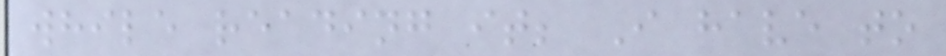while reading it; I have to
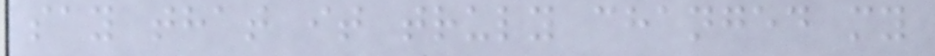say that it truly changed my
